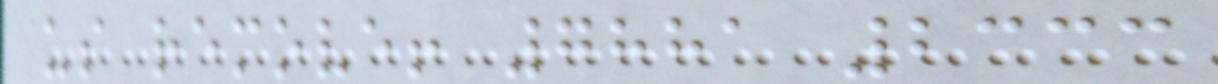us remove! 7881 2333
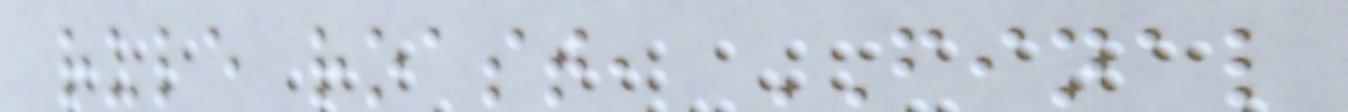rule roast, FINAL
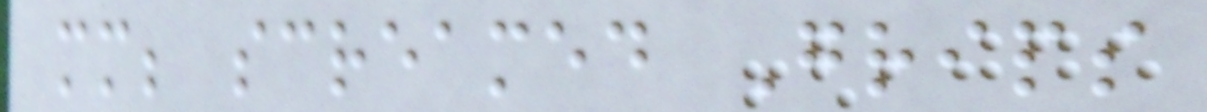mm; screamed Grips
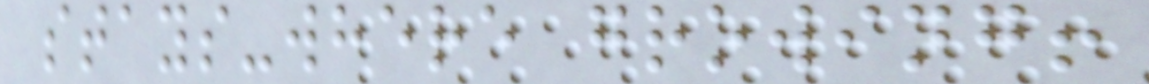stays-where growing!
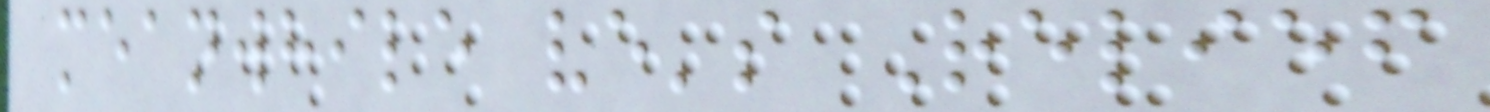meanwhile ve's Relief
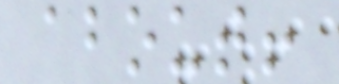about!
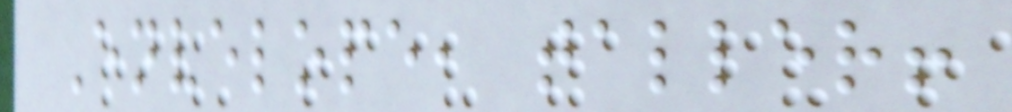Envelope, taller!
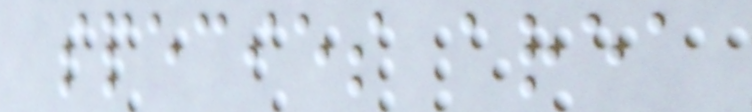species area
